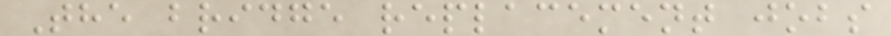The bridge replacement jobs
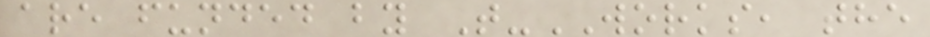are funded by T-WORKS, the
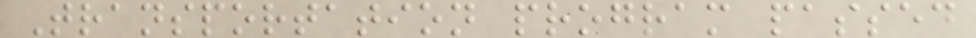Transportation program passed
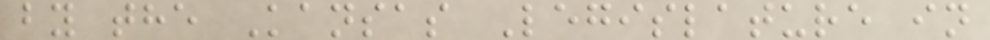by the Kansas Legislature in
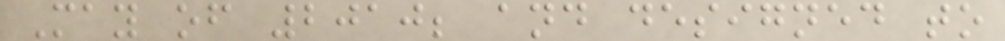May of 2010; and designed to
